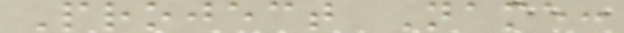Project Name:
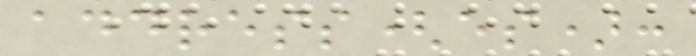address(es):
